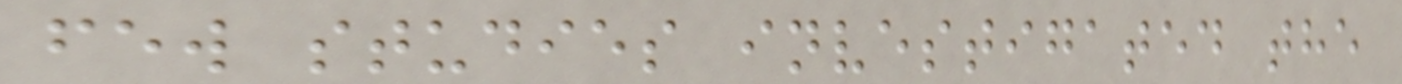few studies investigated the
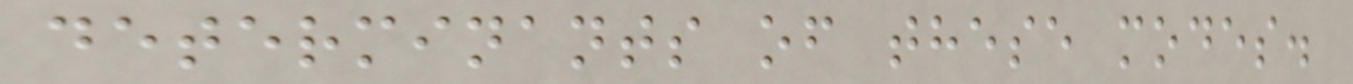determinants of these modes.
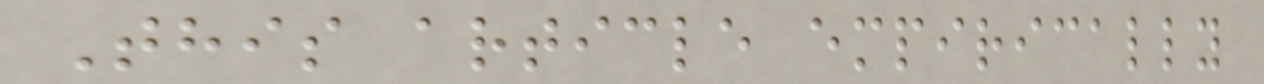This article empirically
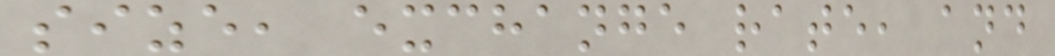size, exchange rate, and
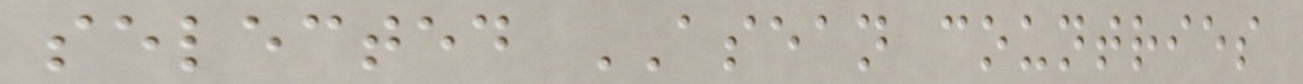selected ASEAN countries
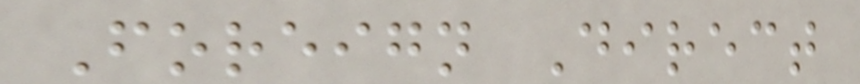Foreign Direct
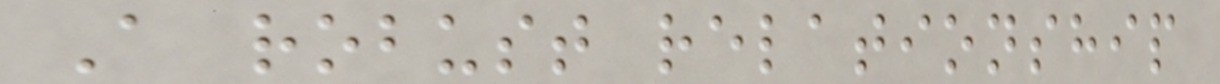A robust relationship
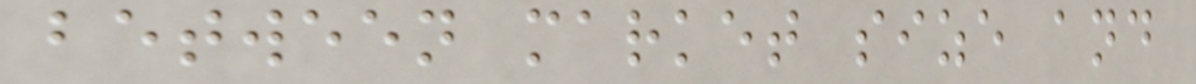between market size and
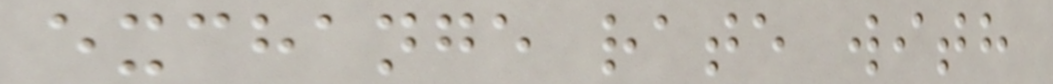exchange rate with
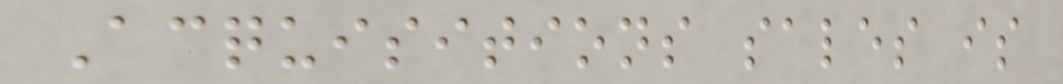Acquisitions sales is
